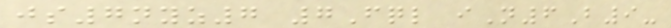js7nyz7 7Fql iN6B9-
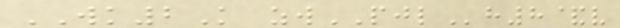WK2K zwPJLh8&v
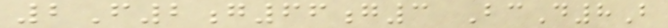2F2g66g3 BcD8B
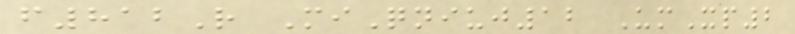f812R MiQniuj12 UmXp2
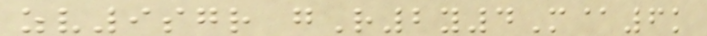zv9sgr gR2y4M@6k
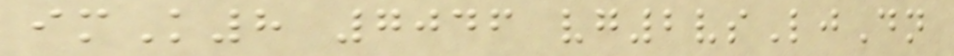imK8 7046 vg2vsLjDn
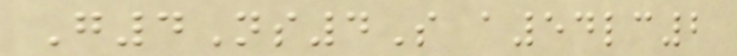G4Ns4S a54lc2
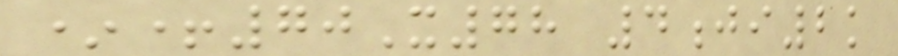*+70X78 4ji2k
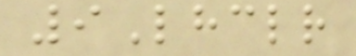9Lhclr
